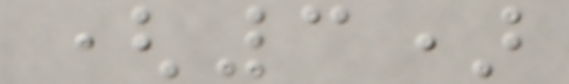(3)
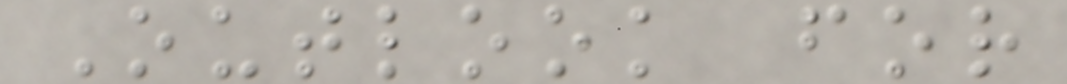Outlook for
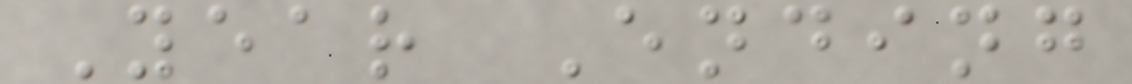Year Ending
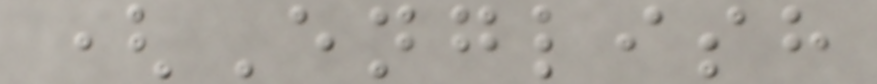(English
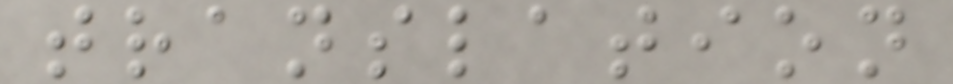translation
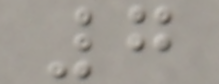7
